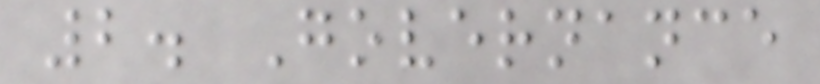2. Governance
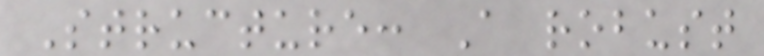Structure: A robust
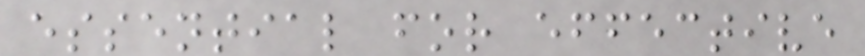essential for effective
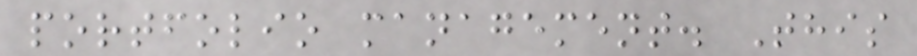portfolio management. This
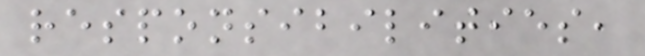responsibilities,
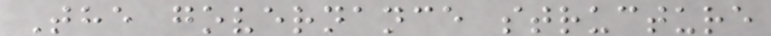The governance structure
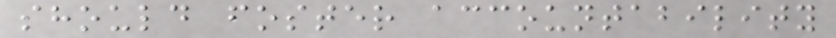should foster accountability
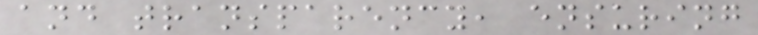and transparency, ensuring
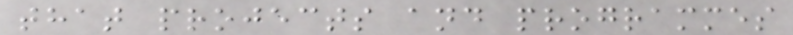that projects and programmes
